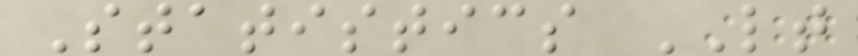Statistics LT
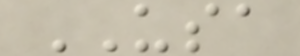USA
